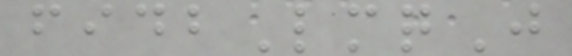fidbLmqJ
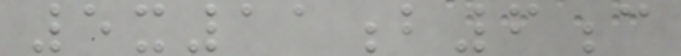5x11b6c
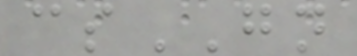csGN
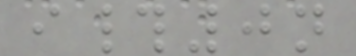i#0n
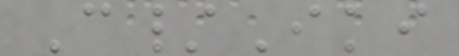C/Iki
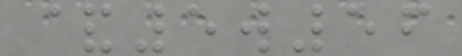&5w56
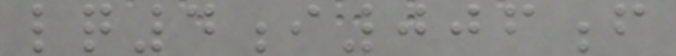lq4i006f
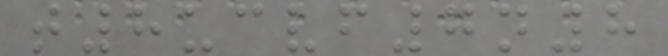t8ucvf7n8
